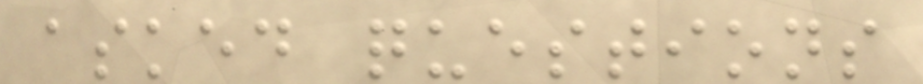asked questions
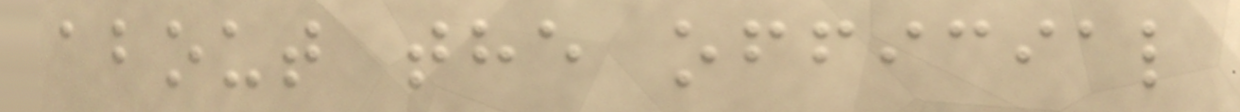about the official
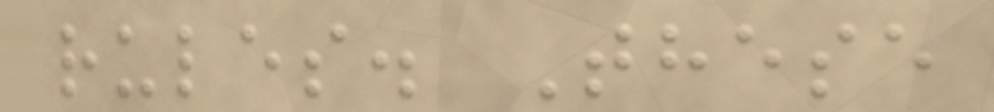rules. These
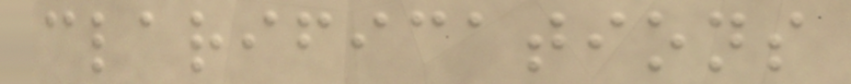clarifications
